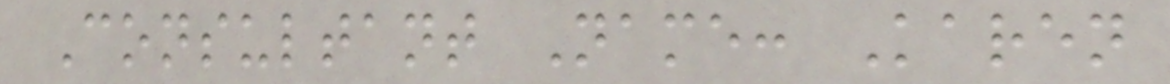Consultant Name: Karen
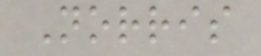Norris
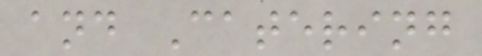and Catering
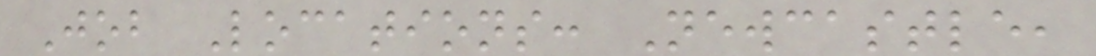Job Locations: Newcastle,
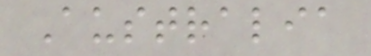Australia
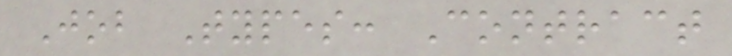Job Types: Contract
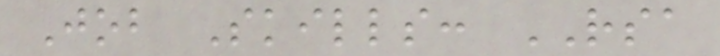Job Skills: RSA
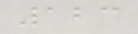123
